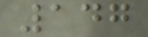147
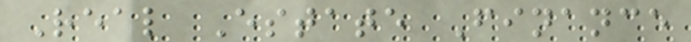Real Estate Finance
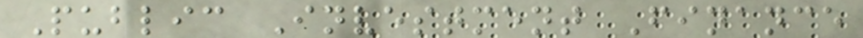Public Investment Finance
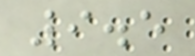9.5
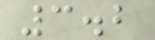3.2
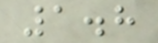1.8
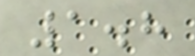1.8
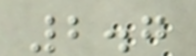2.7
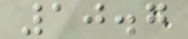10.7
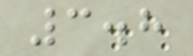3.8
